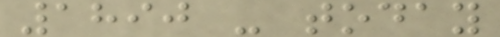1890 - today
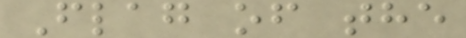Flag of the
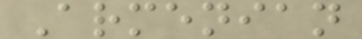Armenian
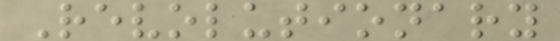Revolutionary
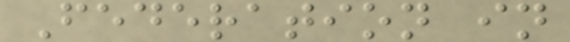Federation in
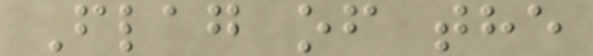Flag of the
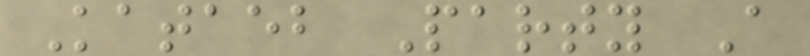Kataeb Party A
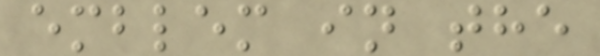emblem in the
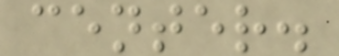center.
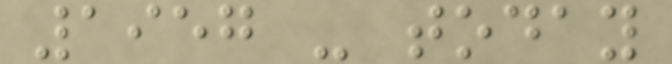1957 - today
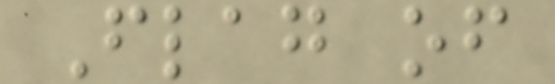Flag of
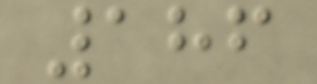186
